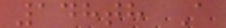148th A
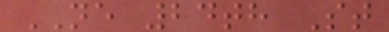NE 24th St
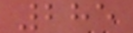285
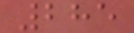285
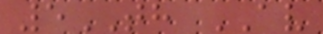5TH AV
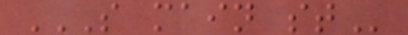S MAIN ST
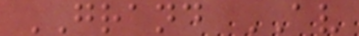GRAND AV
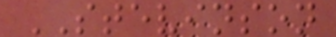STEVINSON
